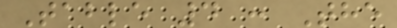Table 4 : The
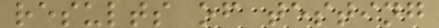results of testing
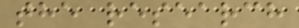the research
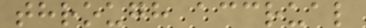through accrual
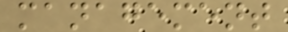management
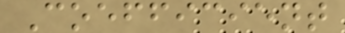Coefficient
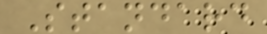Standard
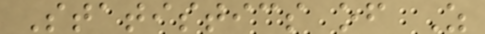Statistics of Z
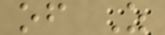of Z
